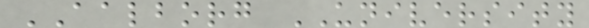AALBORG UNIVERSITY
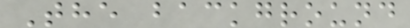The background
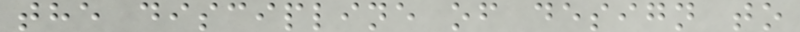the discipline of design to
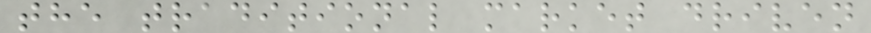the traditional market driven
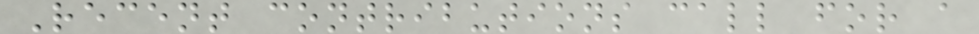Recent contributions call for a
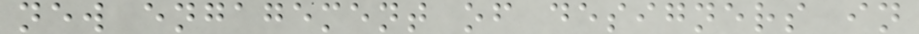new engagement of designers in
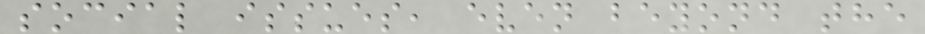social issues, even beyond the
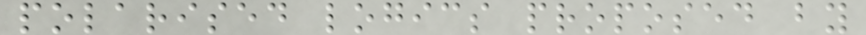polarised logics proposed by
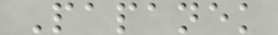Papanek
